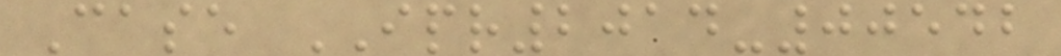Case IPR2014-00542
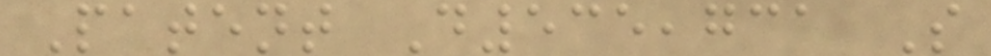Patent D535,731 S
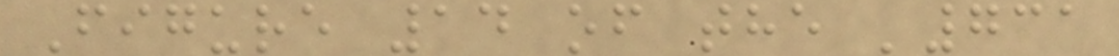Figure 14 of the '731
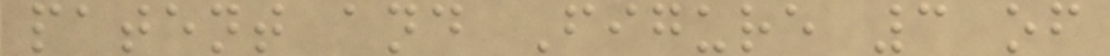patent and Figure 3 of
